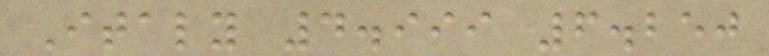Italy 4.999 6.250
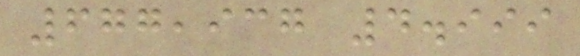677,937 4.999
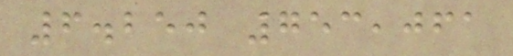6.250 753,061
